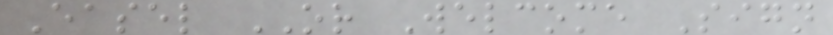Easel OR Welcome Sign
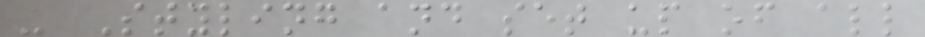- Styling and set up of all
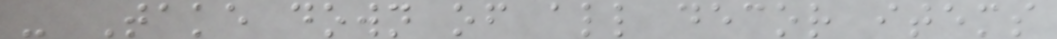- Take down of all decor items
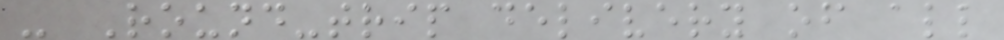- Round-trip delivery of all
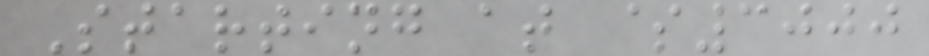Starting at $3000
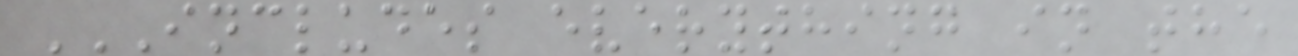INCLUDES EVERYTHING IN THE
